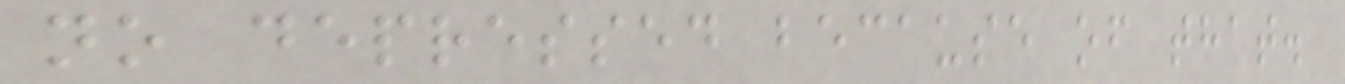no depressed because of that.
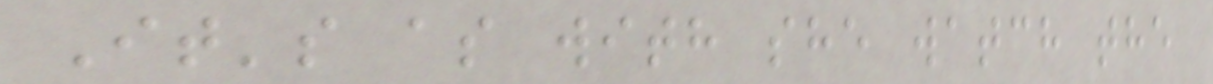It's as with she watch the
